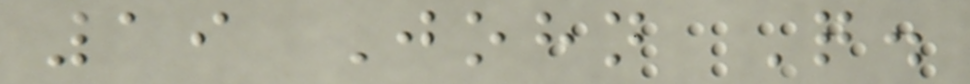19 John Q.
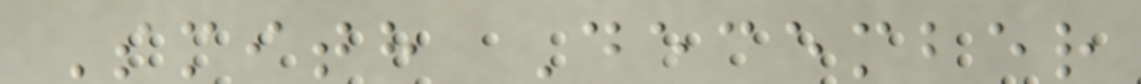Smith December
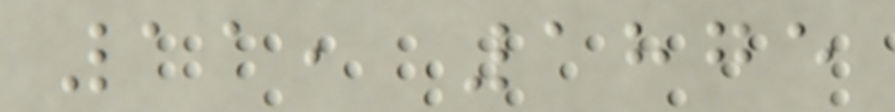11, 1875
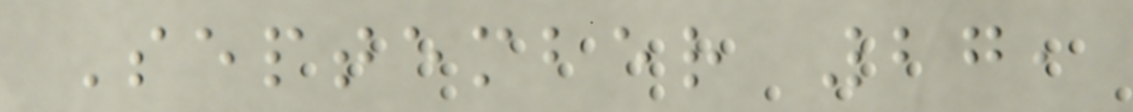September 27,
